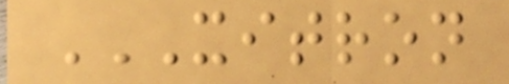XITRON
